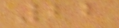22
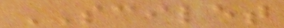SCILET
